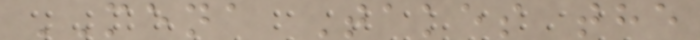MENA Takes the
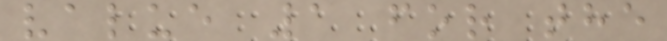value 1 for the
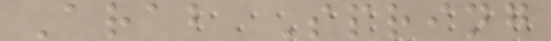Arab Spring
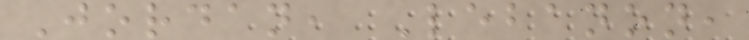Jordan, Lebanon,
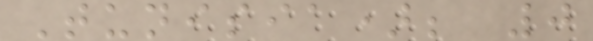Tunisia); 0
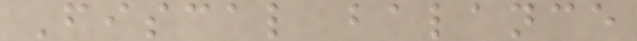Fiscal balance
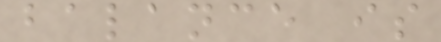balance is
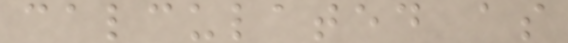calculated as
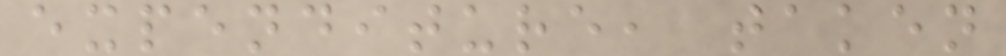expenditure, taken
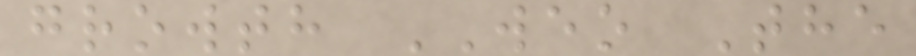growth WEO The
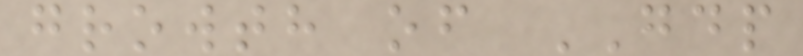growth of GDP
